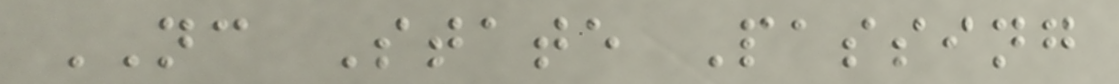NC State Passing
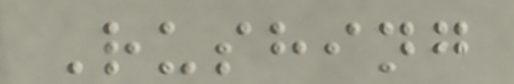Rushing
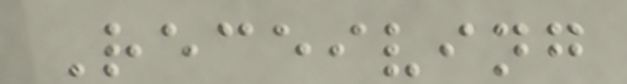Receiving
